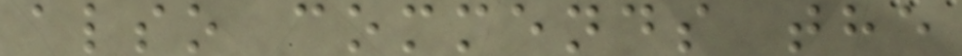also commends the
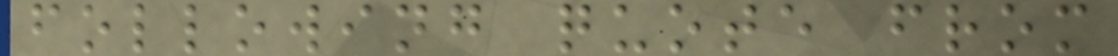following quote from
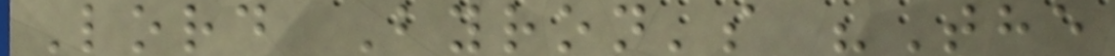Lord Byron's "The
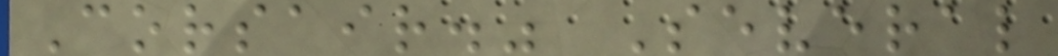Corsair." Several
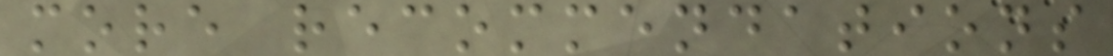more recommendations
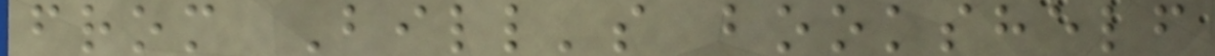from Bill's bookshelf
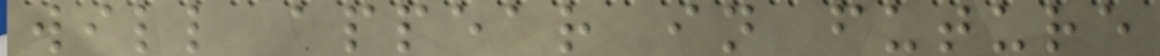will appear in future
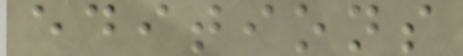editions
